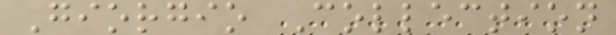Giorgio Collection
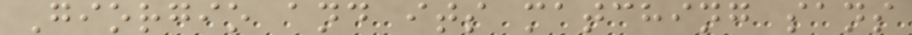Giorgio and its matching sans
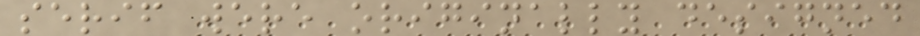serif were originally designed
